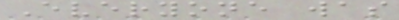Everyone was
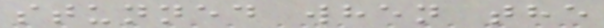stunned when the
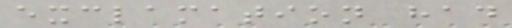exclamation had
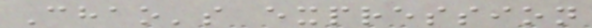Chao's expression
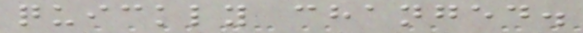quickly changed.
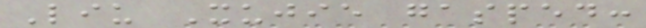Liu Xujie gasped:
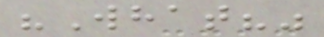"What?"
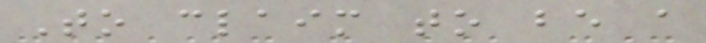To claim to be a
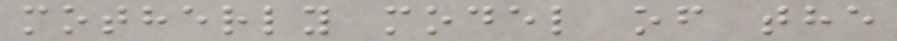motherly model of the
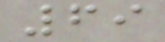69
